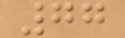77
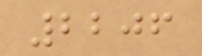2206
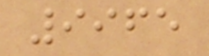9965
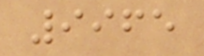9965
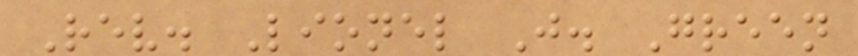Rev. Lionel J. Green
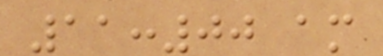11:00 am
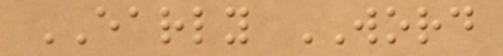EARLY WORD
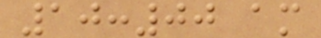10:00 am
